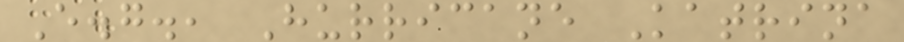E.g., Hurricane Katrina
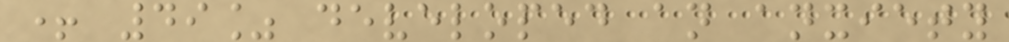+ 49% developed an anxiety
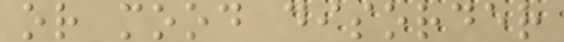or mood disorder
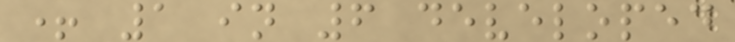+ 1 in 6 developed
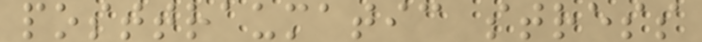posttraumatic stress
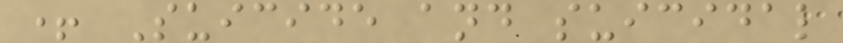+ Suicide and suicidal
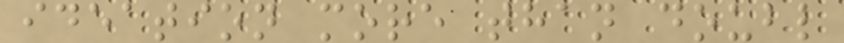ideation more than doubl
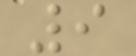9
